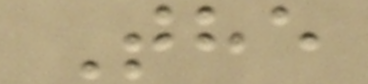The
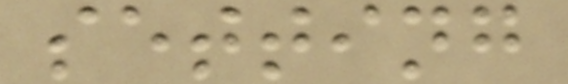setting
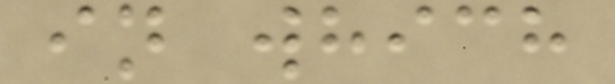in which
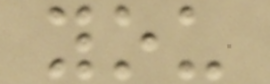you
